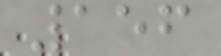156
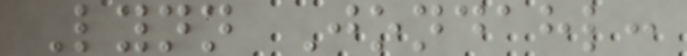Lynn Jondahl:
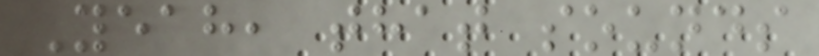Yeah, that sounds
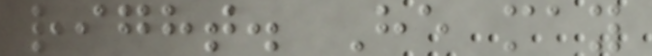right. He may
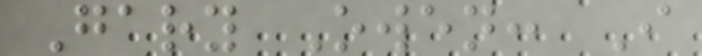Gary Owen: I
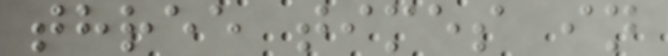three times in
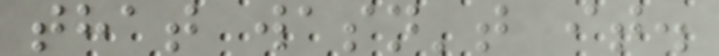that wasn't it.
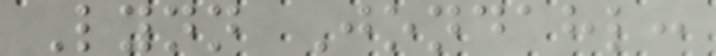Lynn Jondahl:
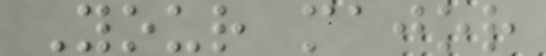Your major
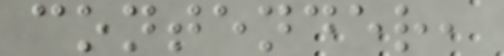contender,
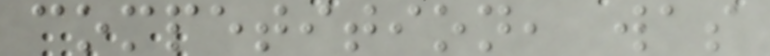competition, was
